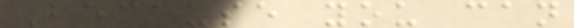Because you can
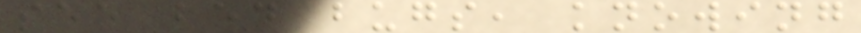see bed bugs, knowing
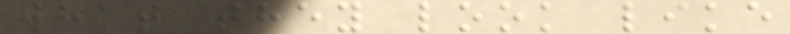what they look like
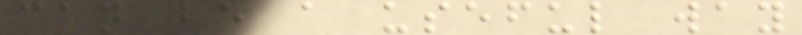can be a useful way
